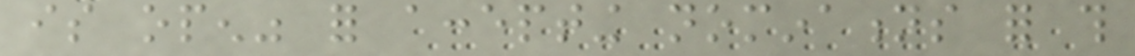is open" for accepting nominations for this
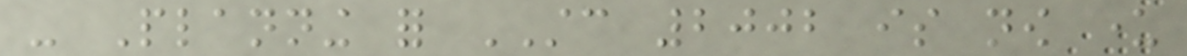- Planning for STC 2002 is now under
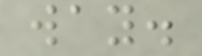way.
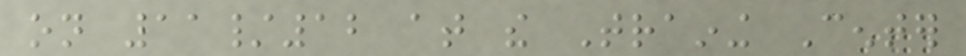on 11/12 at the Training Center
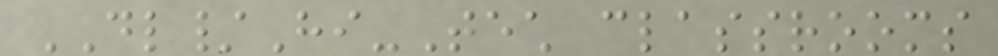DL/Hi-Tech classrooms
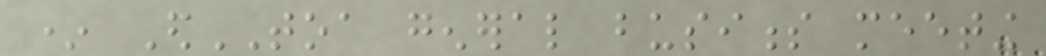* EdTOA general business meeting
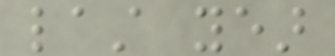last year
